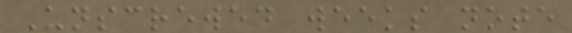Unscrewed weeks note
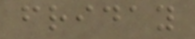friday
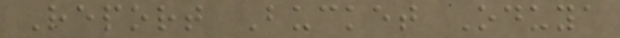Report Bucket Oduya
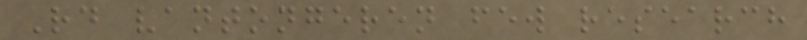Rd vantongeren few research
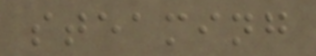steaming
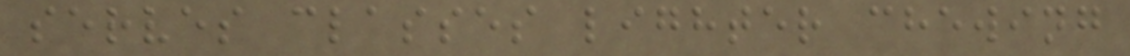serves classes lighter chewing
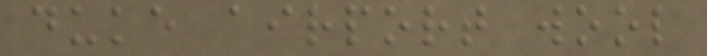duke airport wool
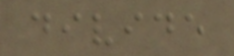divide
